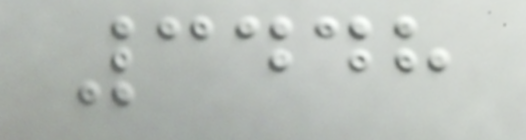3448
